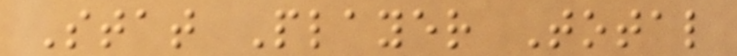Stat Player Total
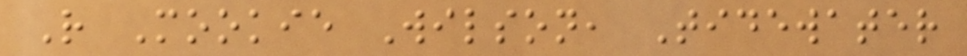R Mookie Wilson, Tidewater
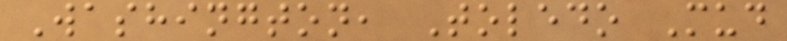Washington, Toledo Mud
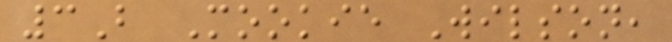3B Mookie Wilson,
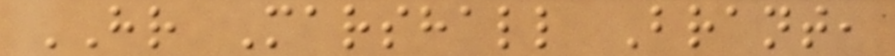HR Marshall Brant,
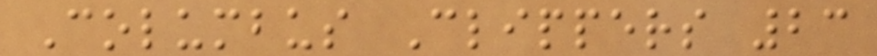Columbus Clippers 23
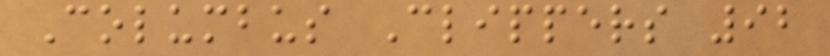Columbus Clippers 92
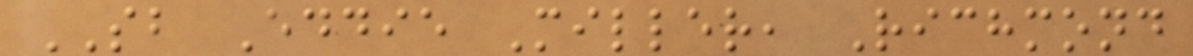SB Eddie Miller, Richmond
